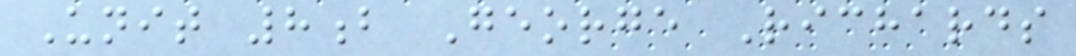Unit 8b George Richards
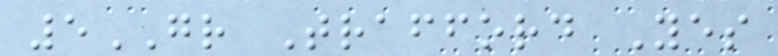5GR Trafford Yes
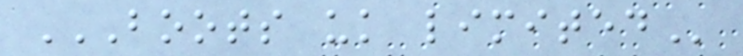BOOTS UK LIMITED
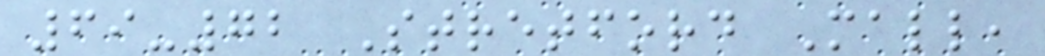69-72 Stretford Mall,
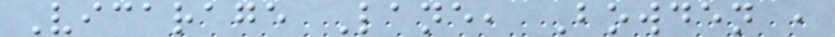Vicarage Lane, Bowden ,
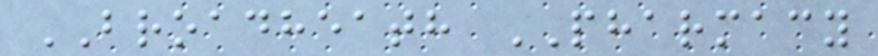BROADHEATH PHARMACY
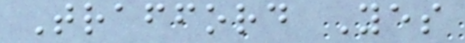Trafford Yes
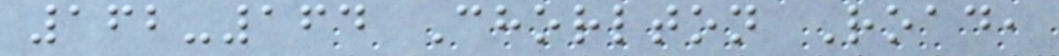162-164 Chorlton Road,
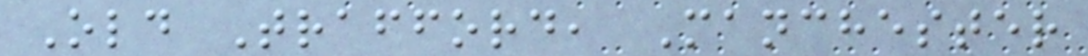Old Trafford, Manchester
